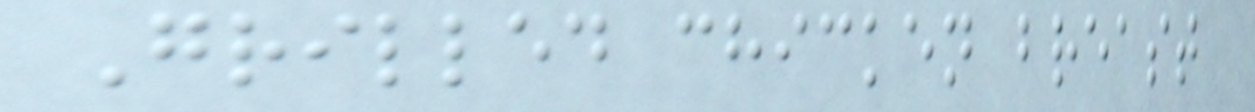Grilled chicken breast
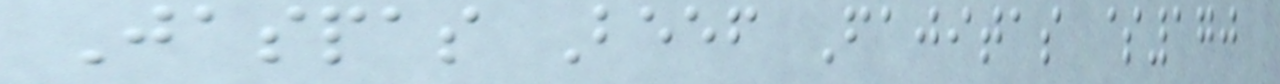Jaspas Beef Fajitas $170
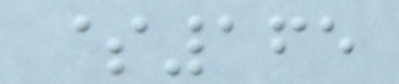$165
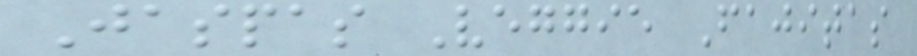Jaspas Veggie Fajitas
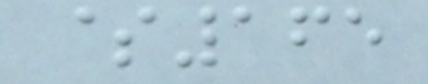$165
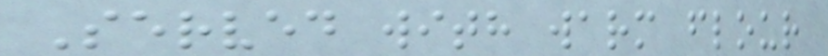Served with warm flour
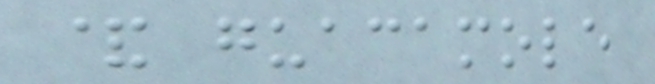& guacamole
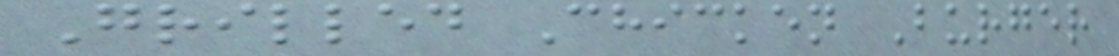Grilled Chicken Burger
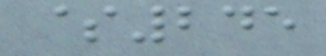$245
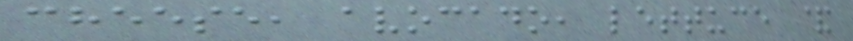cheese, avocado, lettuce &
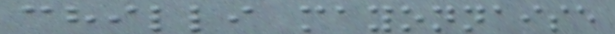chilli mayonnaise
